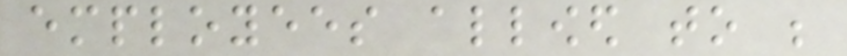employees allowed to be
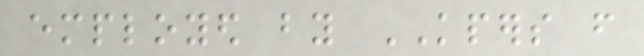employed by KPERS from
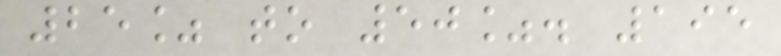25% to 50%. 195
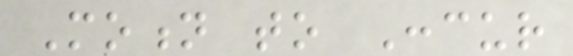Motion to Concur
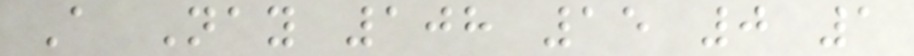A Nay 108 15 0 1
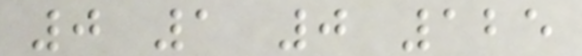0 1 0 125
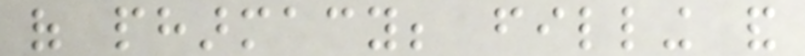of pharmacy; filling and
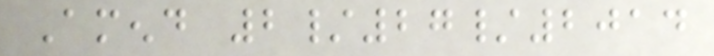Amend 2/27/2014
